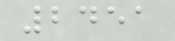2451
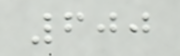600
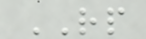RP
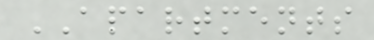APARTMENTS
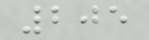205
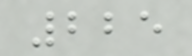225
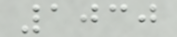1030
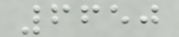6650
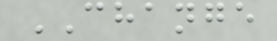CHANGE
